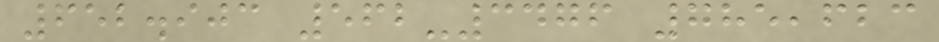652.903 562-3476 785,623
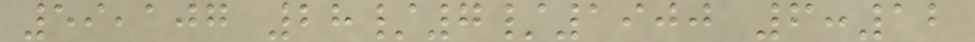59,107 28/7/1900 6:12
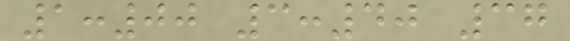1:00 3:40 37
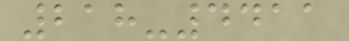218-4411
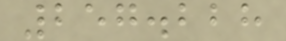257.228
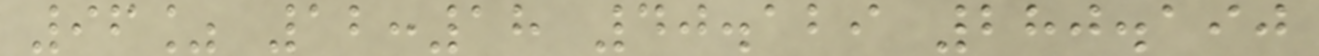96% 12:18 40.129 280.190
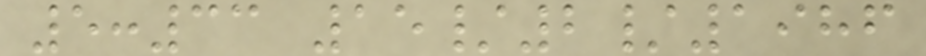5:33 15/2/1986
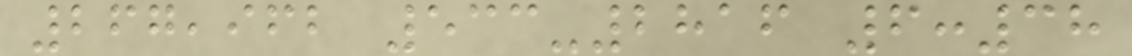267,962 533-2816 6:38
